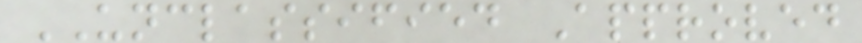UNCLASSIFIED Approved
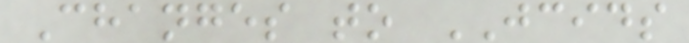Changes to JCIDS
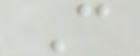C
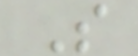S
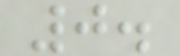0.
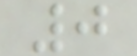0
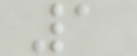1
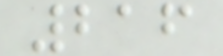216
